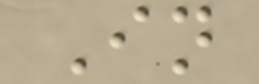In
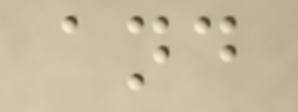and
